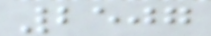2507
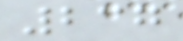237
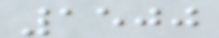1500
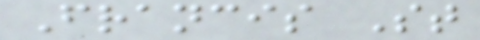Francis St
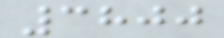3800
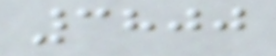3800
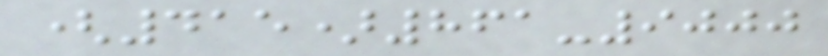(415)861-9000
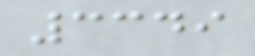3349
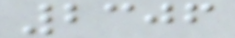2306
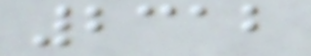2312
